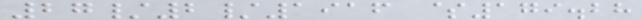27/2/1916 $179.28
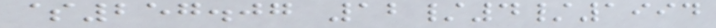$257.07 12/4/1994
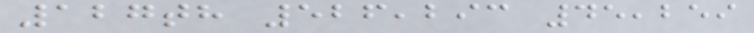127th 526,293 45,259
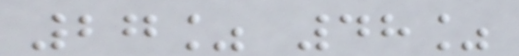27% 48%
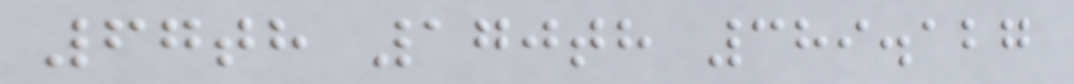67th 170th 389.127
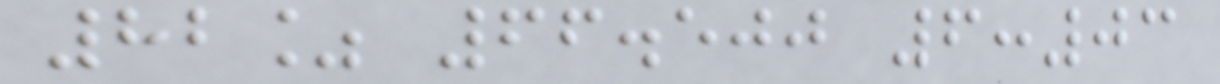82% 66.500 6:03
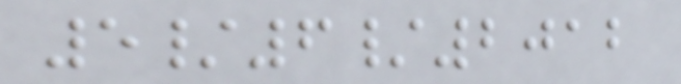5/6/2012
